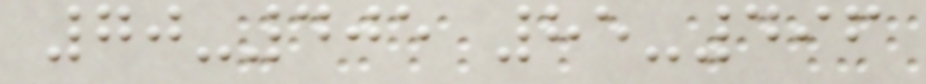70-405 85-496
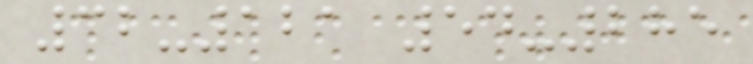32-121 54-285
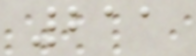211
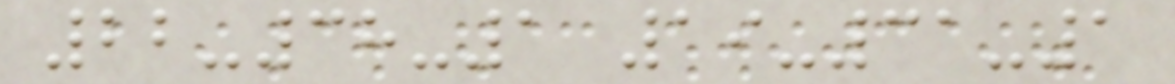22-38-1 19-31-1
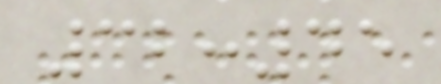32:45
